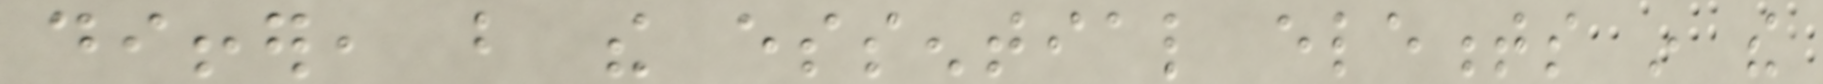differ, but the essential elements in the
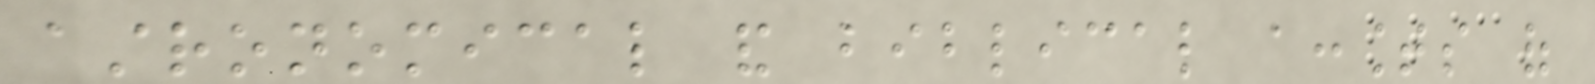astronomical and biblical accounts of
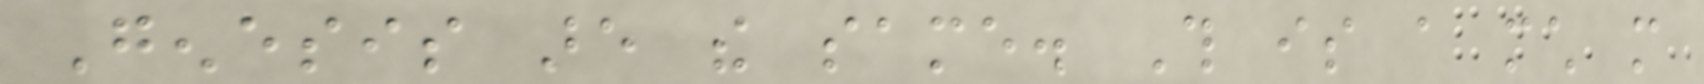Genesis are the same. This is a much more
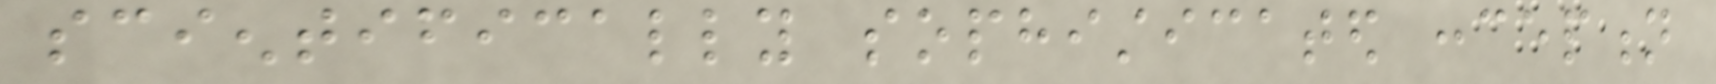scientifically sophisticated conception
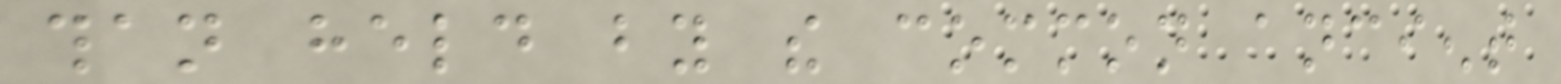than held by the common ancient
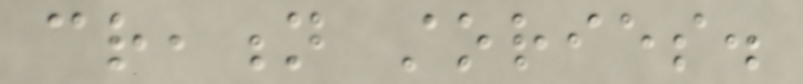creation stories.
